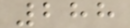288
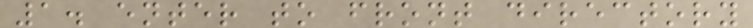1. enter to front directory
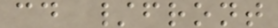cd /front
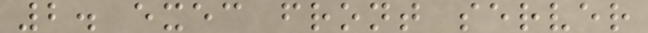2. exec front server
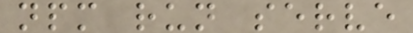npm run serve
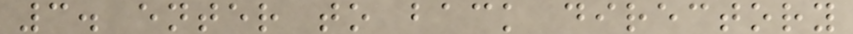3. enter to back directory
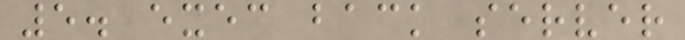5. exec back server
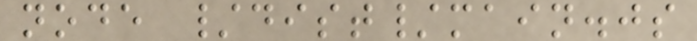node /dist/main.js
